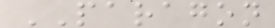PARAGON
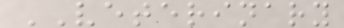VETERINARY
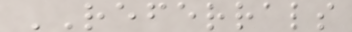REFERRALS
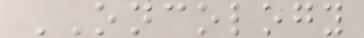ONCOLOGY
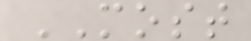MOST
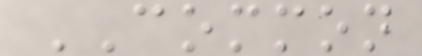COMMON
